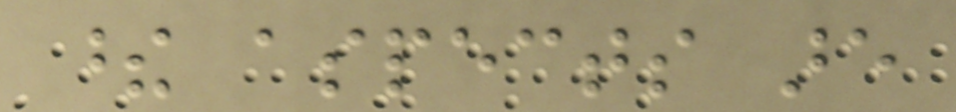these aspects are
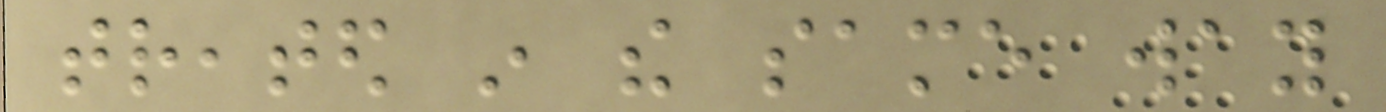treated in the same way
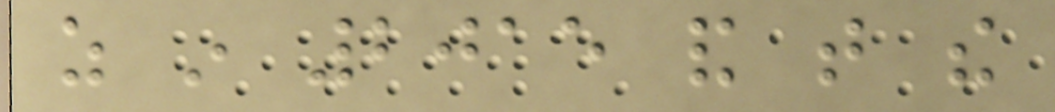as in 2015 and that the
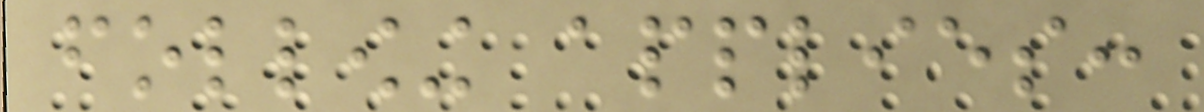following applies:
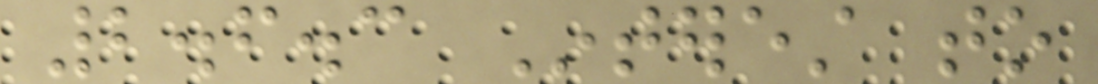2.6.3 Interest to
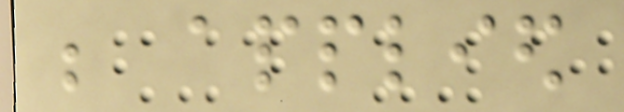be applied
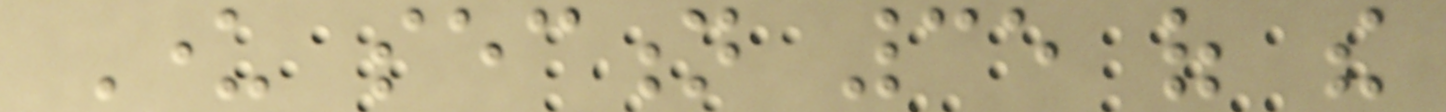Under section 35 of the
